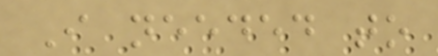I needed to
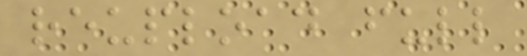reupload full
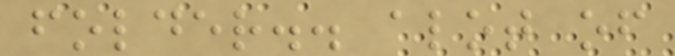folder.. alot of
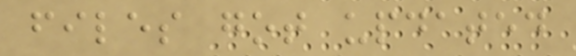files got updated
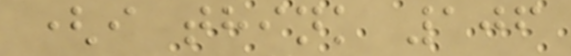(i think 106
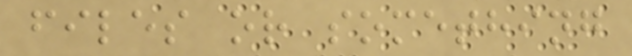files or something
